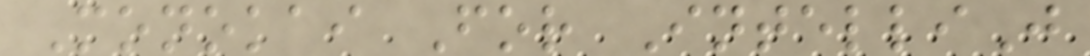Monokai For IntelliJ
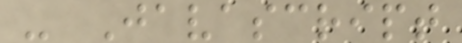- Javascript
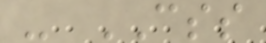- CSS
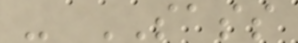- SASS
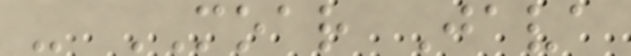- MOAR Java
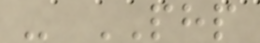- PHP
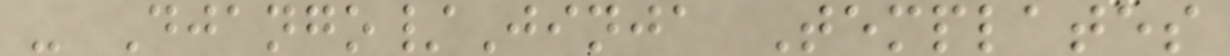- Django/Jinja Templates
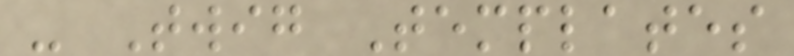- Twig Templates
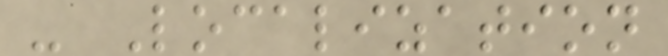- Localization
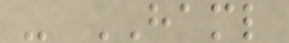- HAML
